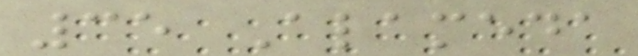35 Alameda
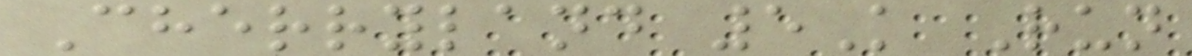Cherryland 5K Run
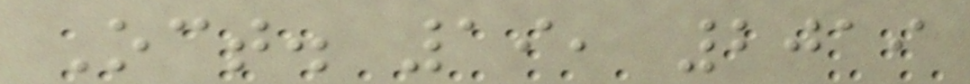Oct. 19, 2019
